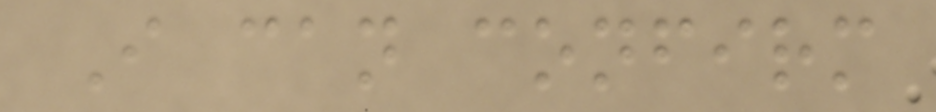I can confirm
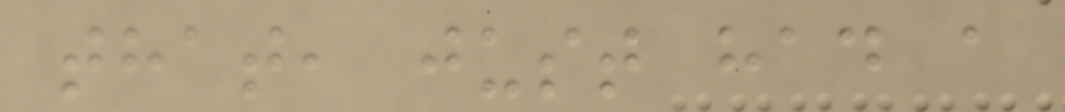that, just had a
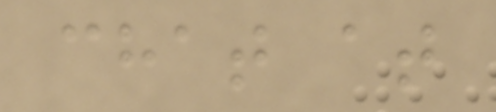chat at
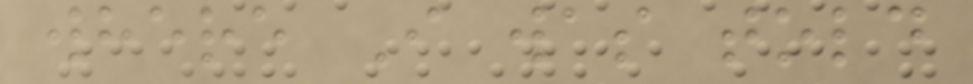where I was told
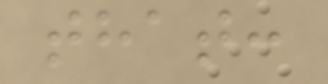that:
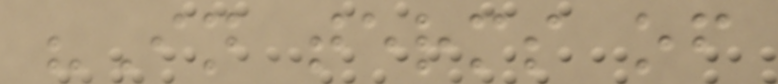"In terms of
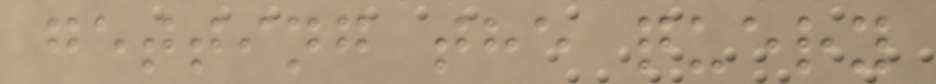getting the query
